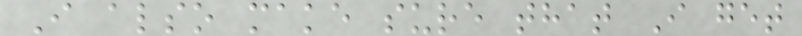I also make sure that I get
